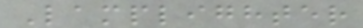Lamplighter
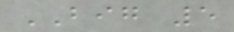BIG 5
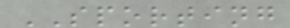SPORTING
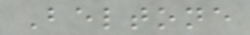Beltone
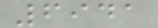6941
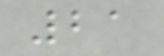21
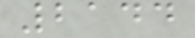2144
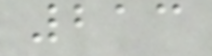213
